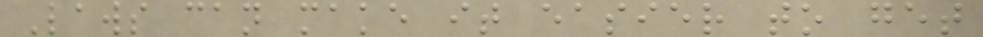Laws can make it easier to get
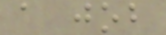a job
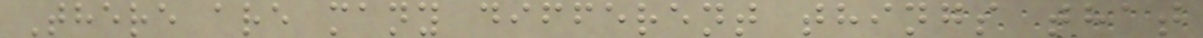There are many different things that
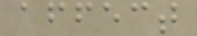affect
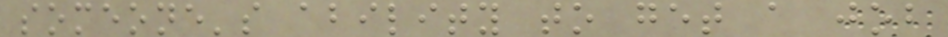someone's ability to get a job
